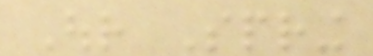Our Spring
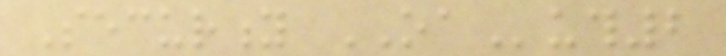Security OAuth2
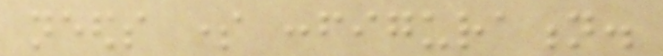needs some configuration.
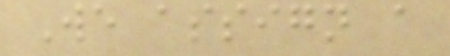We assign a
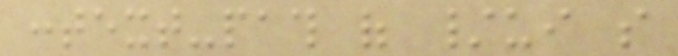context-path of /ui so
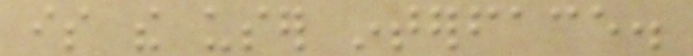is the user interface.
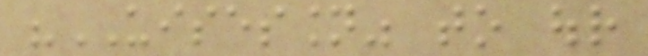"UISESSION" to our
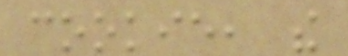cookie, the
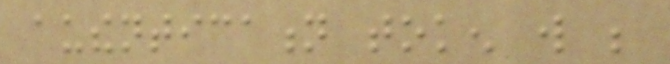authentication token will be
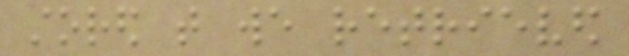stored that we retrieved
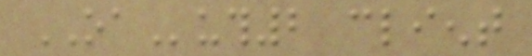OAuth2 client
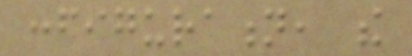configuration, the
